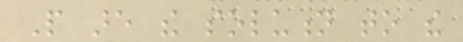People are the solution to the
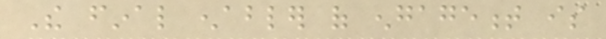The final enabler of engagement is
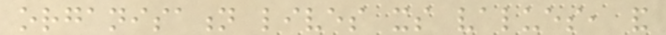organisation lives its values, and
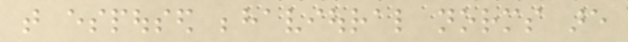that espoused behavioural norms are
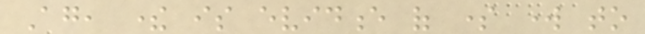Again, there is evidence of some work to
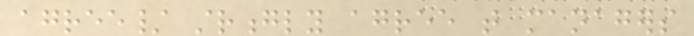agree/ strongly agree that managers
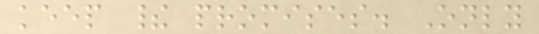keep their promises. Only
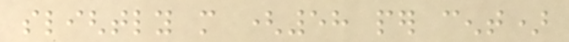slightly more (58 per cent)
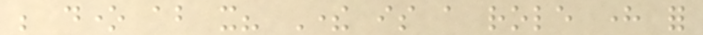be done about it? There is a role here for
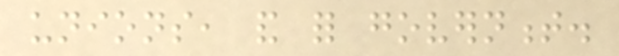unions, and for government.
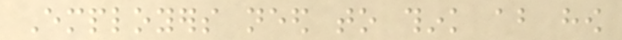Employers need to think about how
